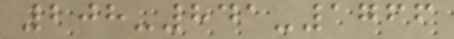208-841-1766
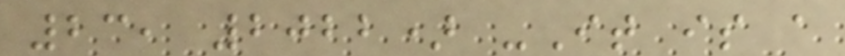23, 2022) -It is a
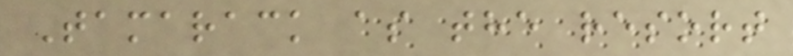Tamarack as the resort
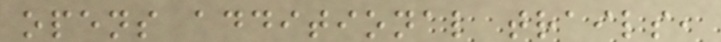opens additional trails,
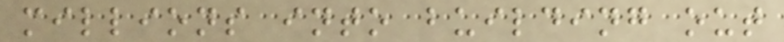millions into building out
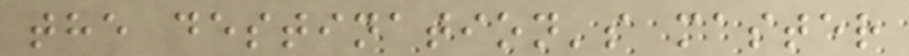the destination's master
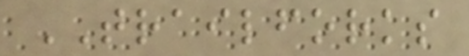TRAILFORKS
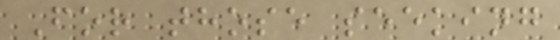For those seeking
